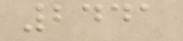2441
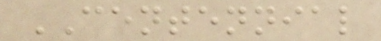CENTENNIAL
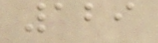129
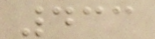433
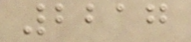2217
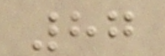87
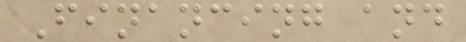Financing and
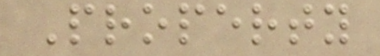Property
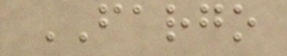FARGO
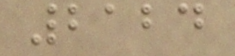2124
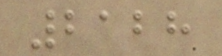2128
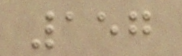157
